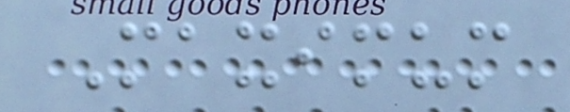Maximum
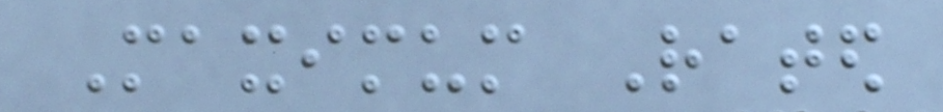Maximum Rated
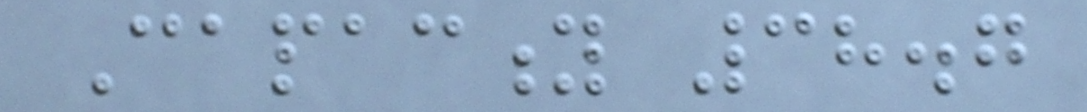Capacity 38.7
